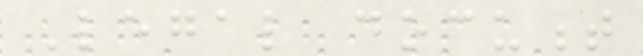Legal document
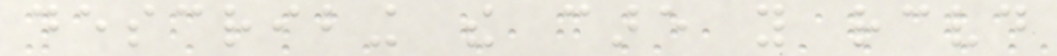describing the care you received
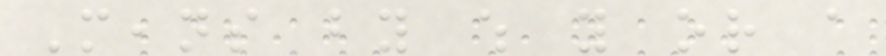Means by which you or a
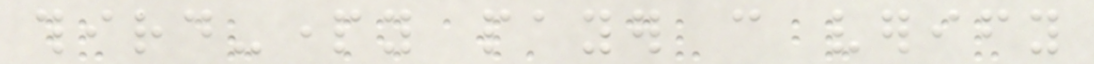third-party payer can verify
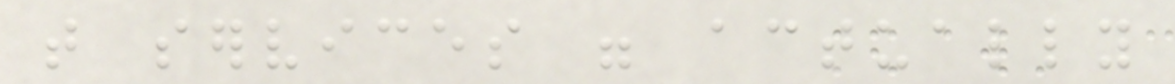that services were actually
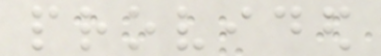provided
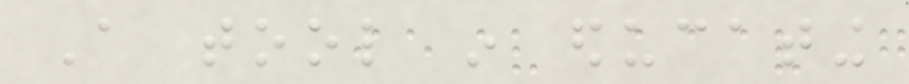A tool in educating
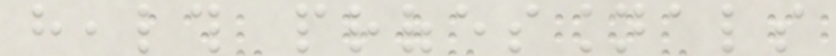health professionals
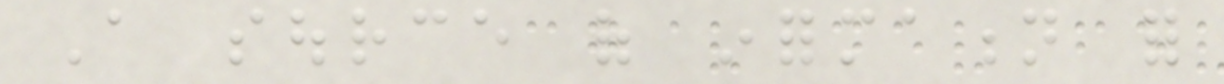A source of information for
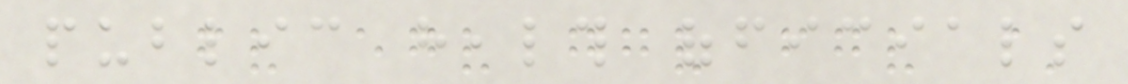public health officials
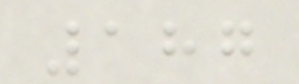187
